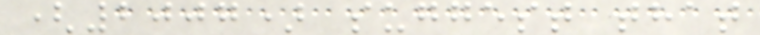(2007) suggest that
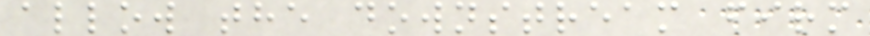allow the downstream firm
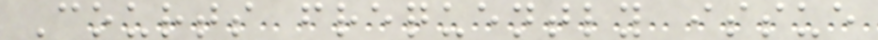Courts frequently issue
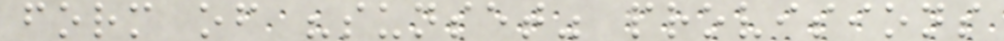form of "sunset" provisions
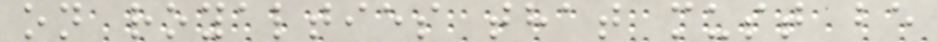on royalties that must be
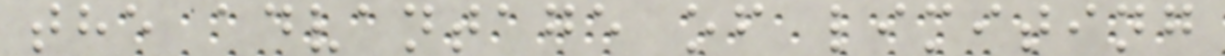the advantage of limiting
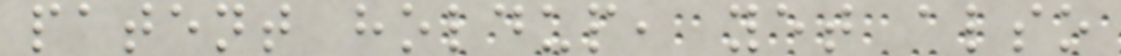patent holdup, yet also
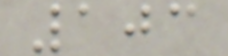103
